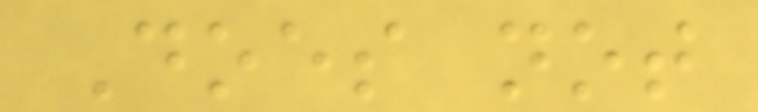Does not
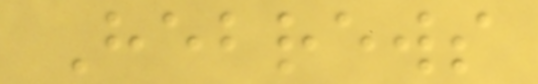Hebrews
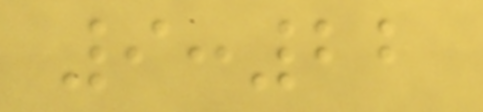9:22
